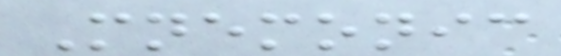Mnemonic
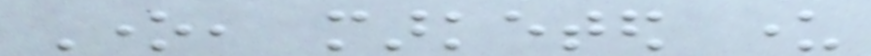One, marketed under
